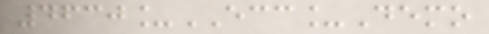4630_ECC_Demo
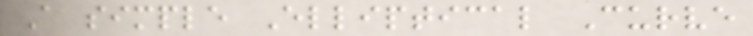A simple Elliptical Curve
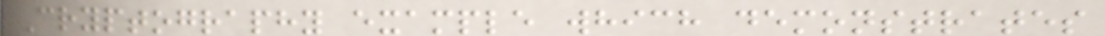Cryptography example which demonstrates
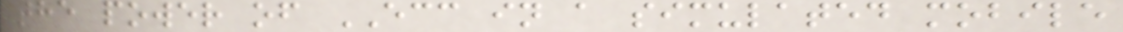the power of ECC in a simulated mobile
